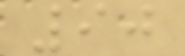90
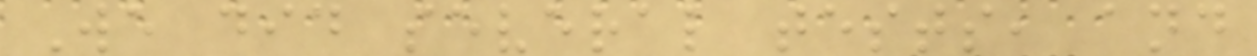We did several tests, and
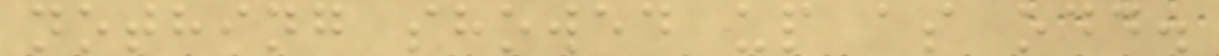nothing showed up as odd.
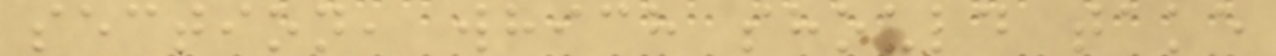section, which should take
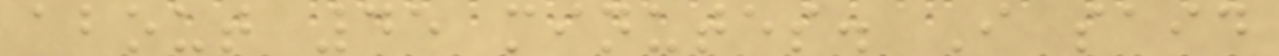about 45 minutes. I said
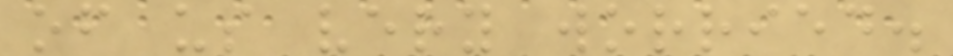of us very worried.
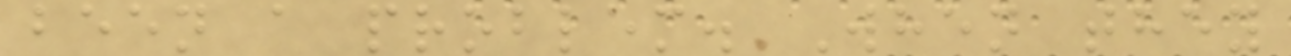been a problem. When they
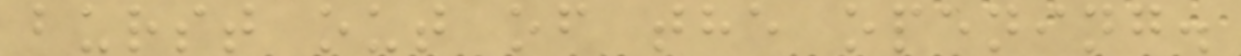burst out of the opening.
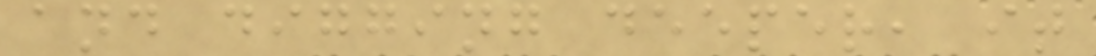and digging deeper, it
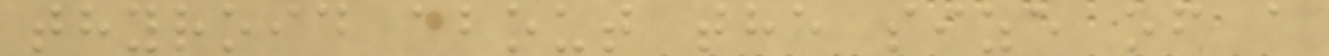thyroid about the size of a
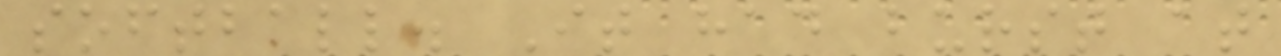softball. It had burst at
